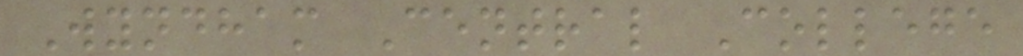Wyndham Central College
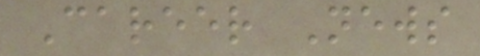Career News
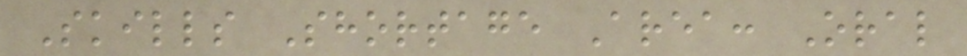Skills Shortage Area: Oral
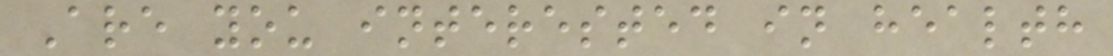Are you interested in health
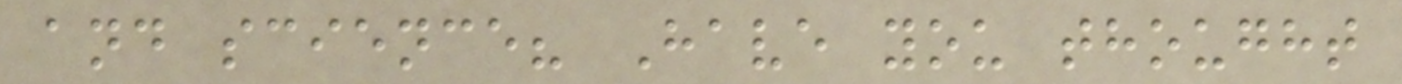and science? Have you thought
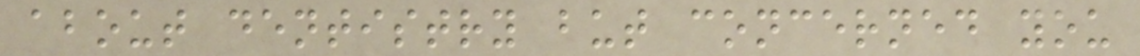about dentistry but concerned you
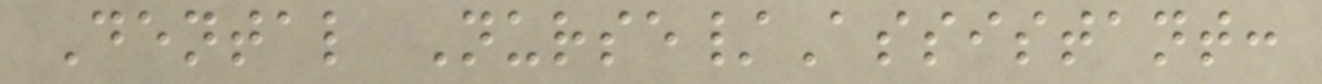Dental Nurse/Assistant:
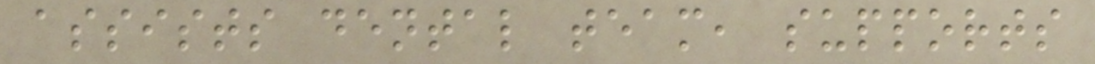assists dental team, supports
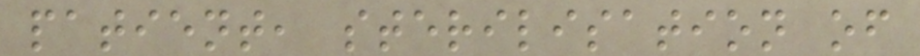patient, sterilisation of
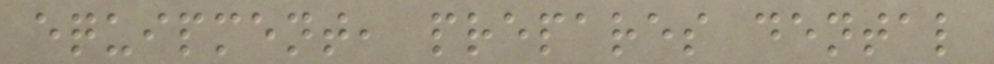equipment, prepares dental
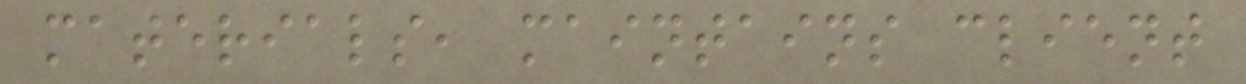materials, maintains client
